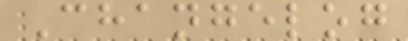Changelog
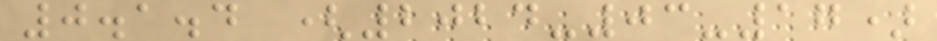0.1.4 (2024-03-17)
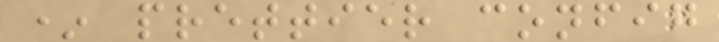* prettier config
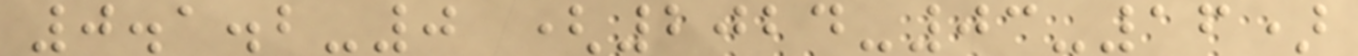0.1.2-0 (2024-03-16)
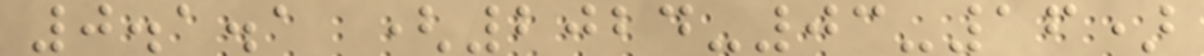0.1.1 (2024-03-16)
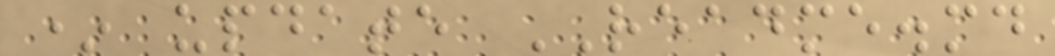* update README.md
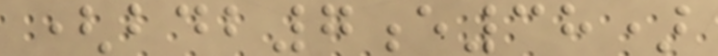(bdb7e38)
